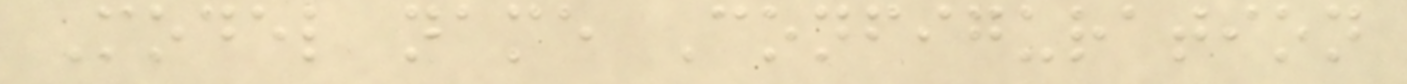Model name Configuration
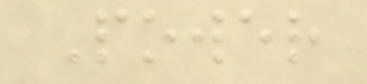Power
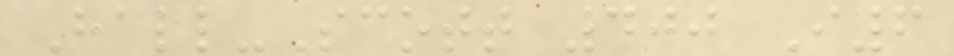Hall-Scott 400 I6
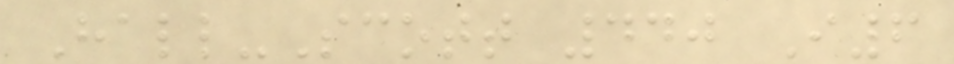Hall-Scott 440 I6
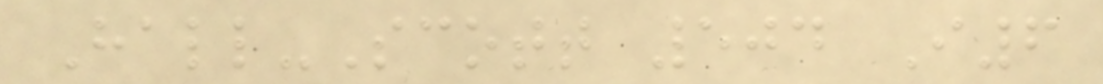Hall-Scott 504 I6
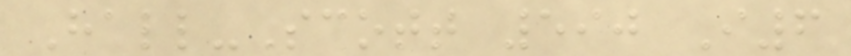Hall-Scott 590 I6
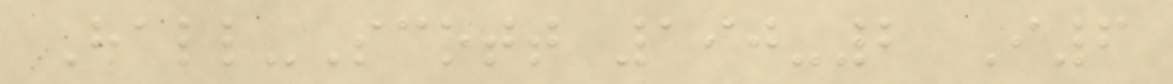Hall-Scott 190-2 I6
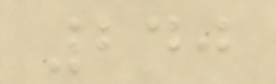240
